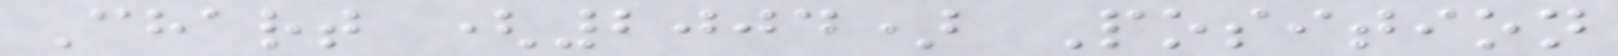Chart (2004) Position
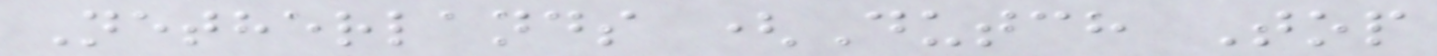Netherlands (Dutch Top
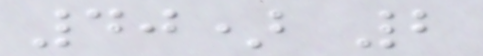40) 2
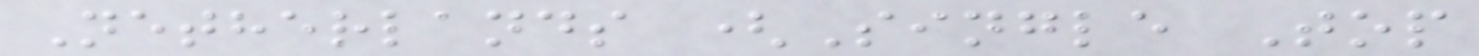Netherlands (Single Top
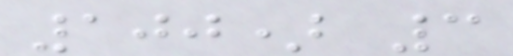100) 3
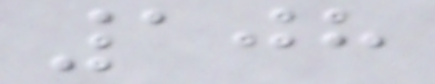108
